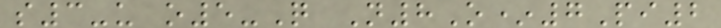s3-u o5-Q N8O*7Pi2
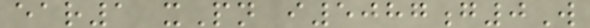ear1 xPn i5087g0W
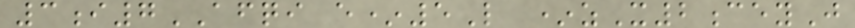3i7AFQI e*5L *zX2ceyJ
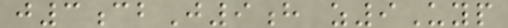j3cbJ9h z9Uyp
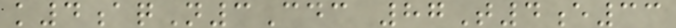k4aqN3Cdc 87T4e33
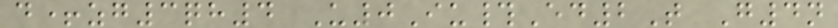d+zg3qh4 U0Iu#Ed2T G4n
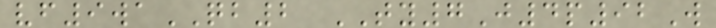vf9waQB2 TY7J4p92W
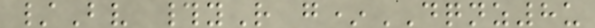/Bv #yR g*DQNZ8u
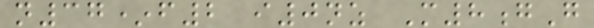n37*f2 i0nz M8gG
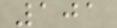101
